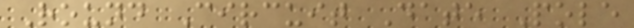Round Circuit Date Pole
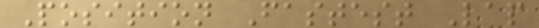Position Fastest Lap
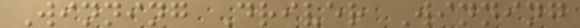Winning Driver Winning
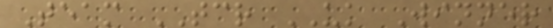Team TCR UK Winner
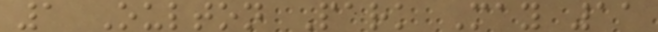1 Oulton Park May 11
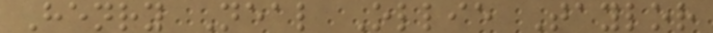Henry Neal Ollie Taylor
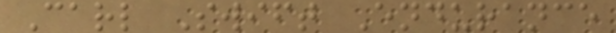Carl Swift Endurance
